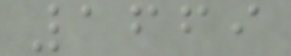1669
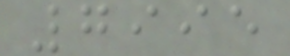7995
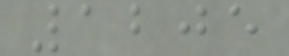1205
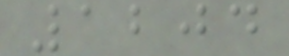1204
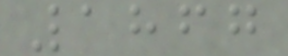1867
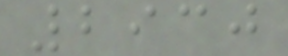2930
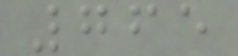765
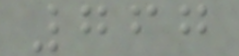767
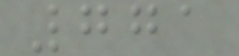771
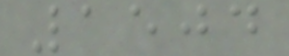1504
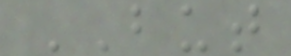BUT
